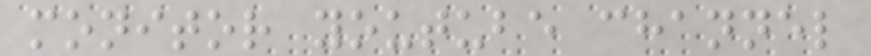monitor youtube channel
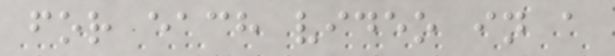for each video in a
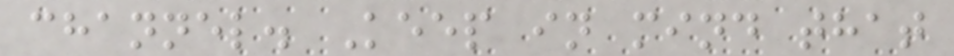channel. Keep in mind that
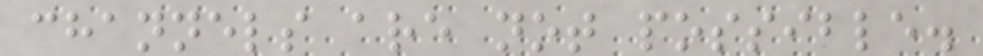channels are not possible.
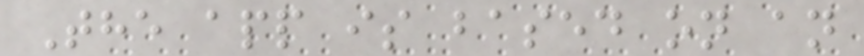The app is based on an
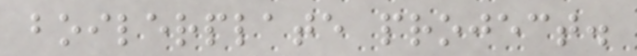boilerplate project.
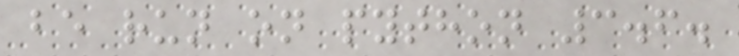be run on python 3.6.
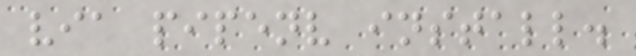via pipenv install.
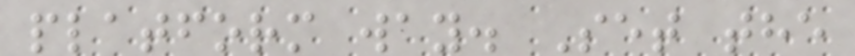platform way. Set the
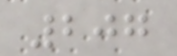207
